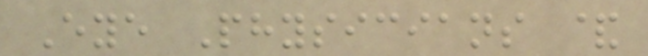Eye Physicians &
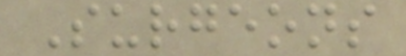Surgeons
